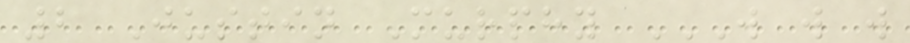2 Justin Murphy W W W
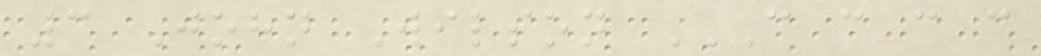3 John Wilson C C C C
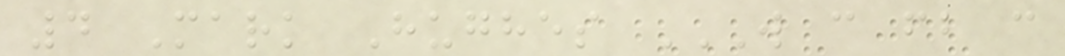4 Mark Hughes W C FB C
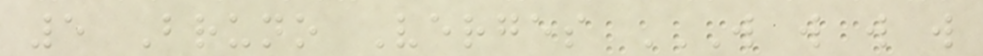5 Bruno Verges W W W W
